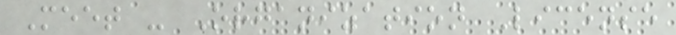Meet - Organization License
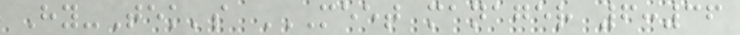Hy-Tek's MEET MANAGER 6:36
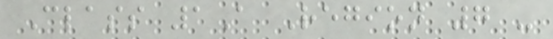Class 1A Region 7 -
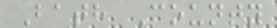Bath County
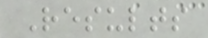Results
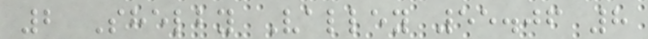2 Shelby Valley 55.06 8
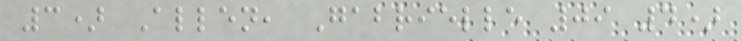3) Allen, Gabrielle 09 4)
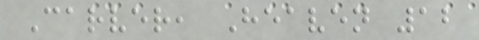Carver, Heaven 12
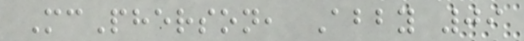McPherson, Abby 09
